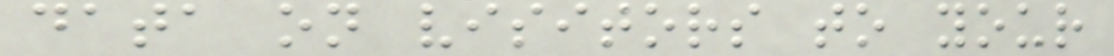data on visitors to your
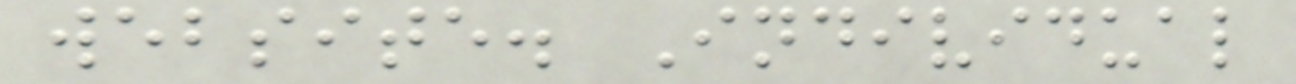website. Individual
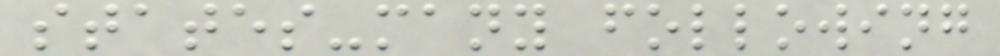states-many following
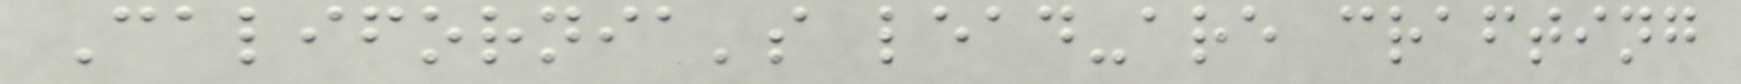California's lead-are crafting
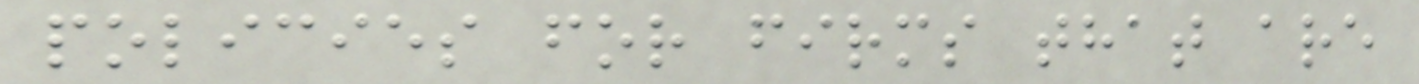policies for firms that are
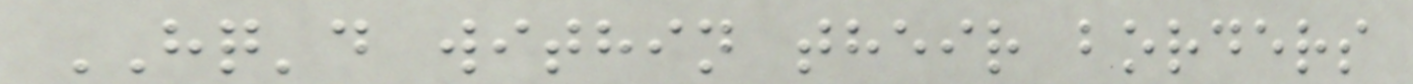HQ'd within their borders
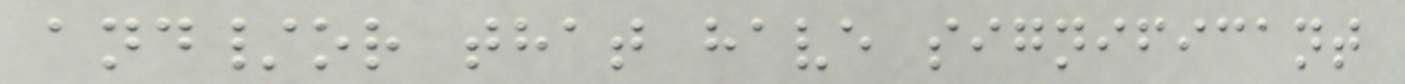and/or that have significant
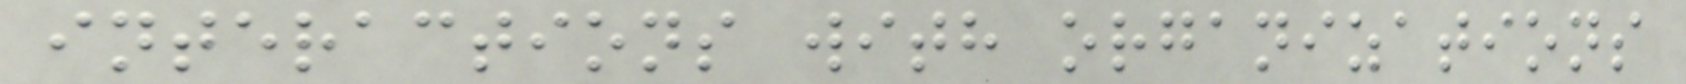interactions with organizations
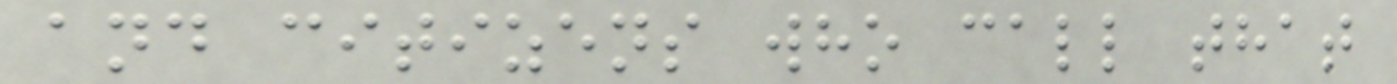and citizens who call that
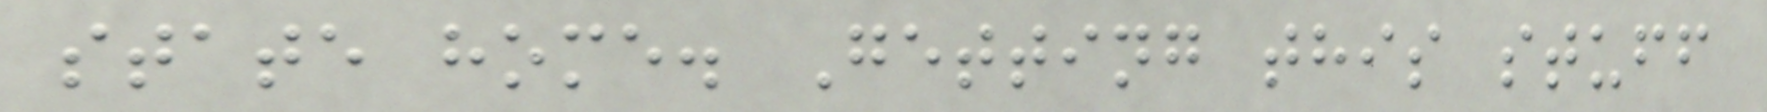state home. Getting this stuff
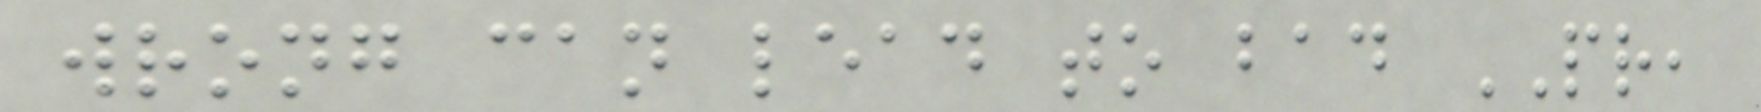wrong can lead to bad PR,
